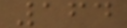164
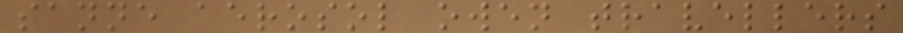sanne aerosol owen travellers
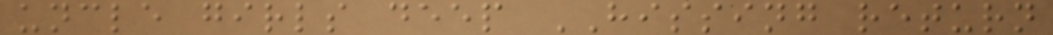uncle girls deep HISSING return
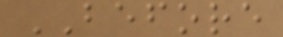BEFORE
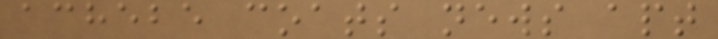achebe coats news apt
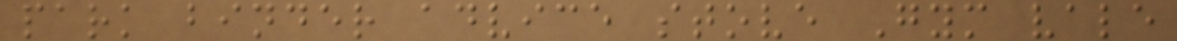park binder advice stove Gym vale
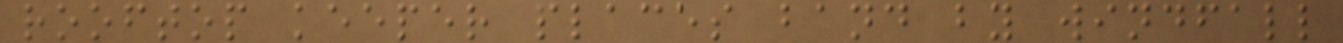rooftop keeper places band by windfall
